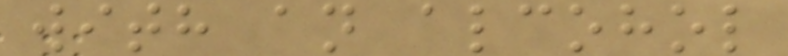with an alcohol
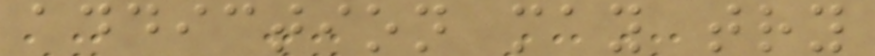addiction may try
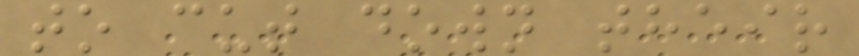to cut down their
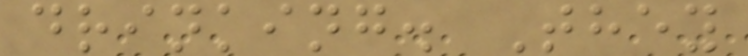drinking. They
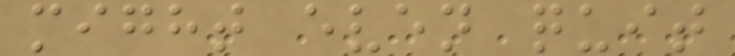might even quit
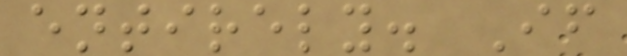entirely. If
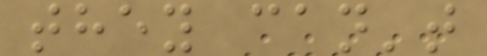they can't
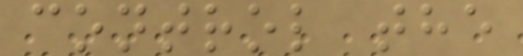control the
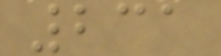231
